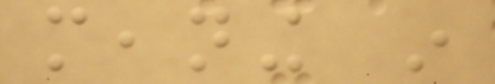meaning in
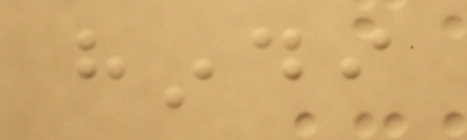hindi
